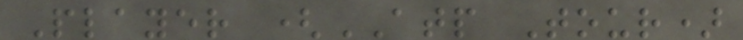Player (ATP Tour)
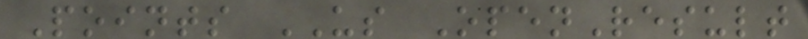Points US OpenResult
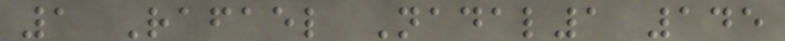1 Rafael Nadal1 145
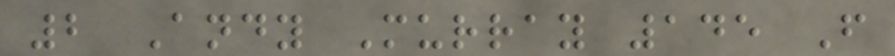2 Andy Murray 145 F
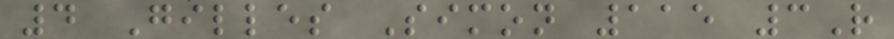4 Gilles Simon 115 3R
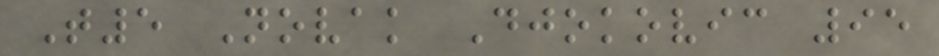T5 Novak Djokovic 95
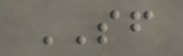SF
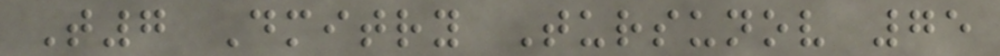T7 Dmitry Tursunov 75
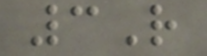3R
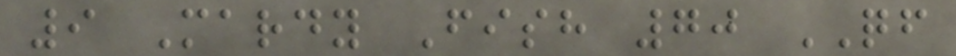9 Mardy Fish 70 QF
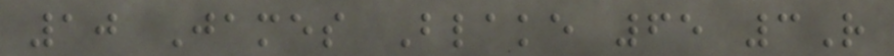10 James Blake 65 3R
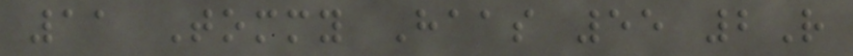11 Tommy Haas 55 2R
